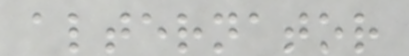alternator
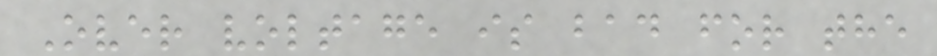Over voltage is bad for the
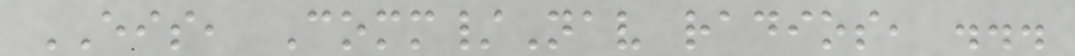EIS, Comm/Nav radios, ...
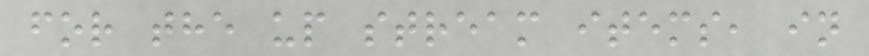for the up stream items, in
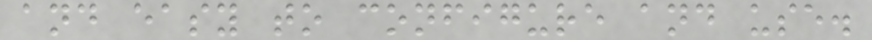and easy to configure and use.
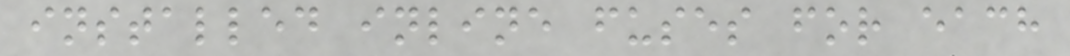installed inline fuses for each
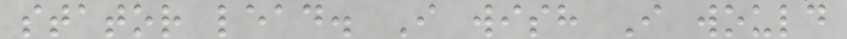stator lead. I wish I would
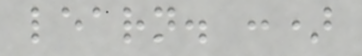learn. :)
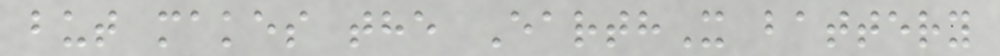but makes the EarthX battery
